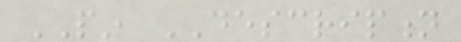PIN DESCRIPTION
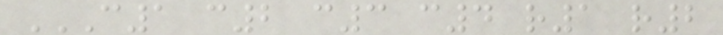C1 C2 C3 C4 R1 R2
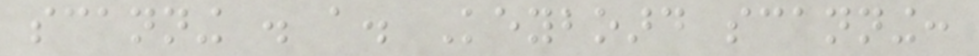scanning . a. Keyboard scanning:
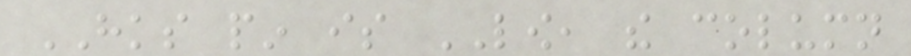HKS pin is LOW, the column
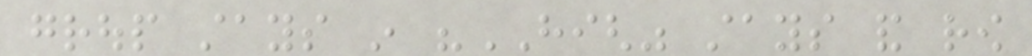group stays in "HIGH" stays and row
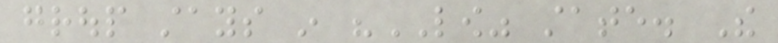group stays in "LOW" state. The
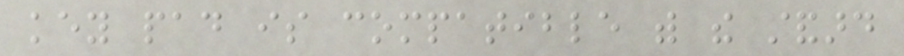key pad is compatible with the standard
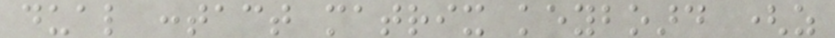dual contact matrix keyboard (as
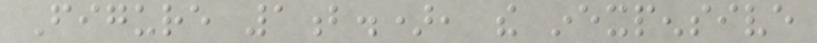Figure 1b.), the inexpensive
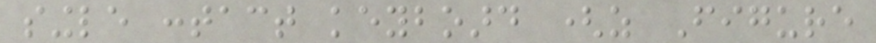single contact keyboard (as Figure
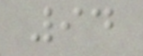94
